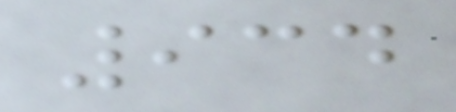934
